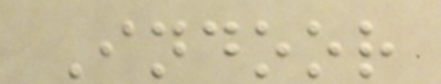Indoor
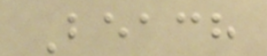Beach
